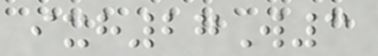ixh27W3
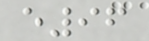e96
